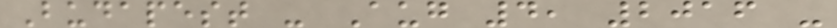Budapest - Aug 4, 2016 -
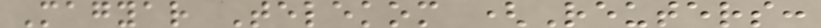Magyar Telekom (Reuters:
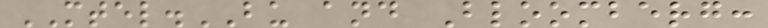MTEL.BU and Bloomberg:
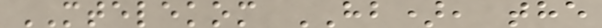MTELEKOM HB), the
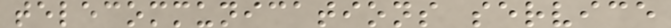telecommunications service
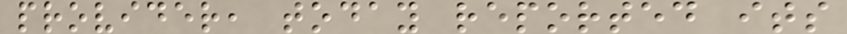provider, today reported its
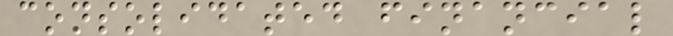consolidated financial
